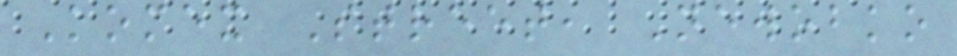Komex Street, Newobko
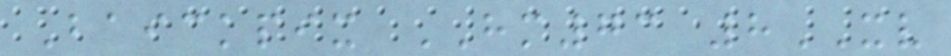Baickpix HM73 8XV
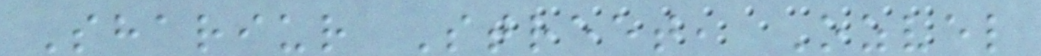Shariur Street, Ozvel
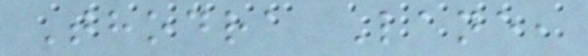Thodra Lane,
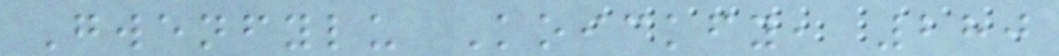Gwenfylu Koickfy, 280
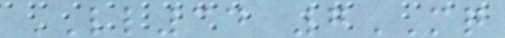LL34 7MQ
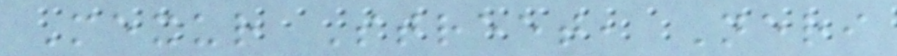Mexur Street, Neri
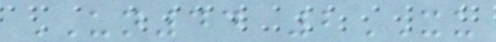UN44 2XU
